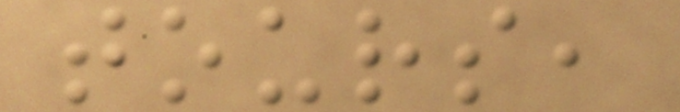tours,
